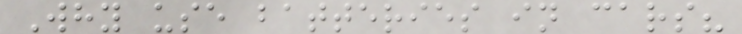Why use batteries in cars?
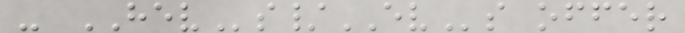- HEVs/EVs offer
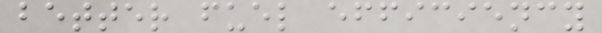better fuel efficiency
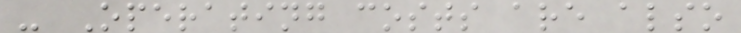- Operating costs are also
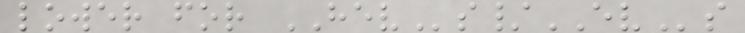lower for HEVs/EVs
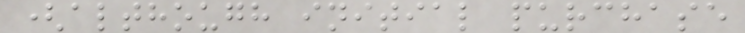(although initial purchase
